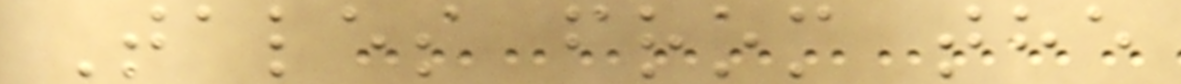Tales from the
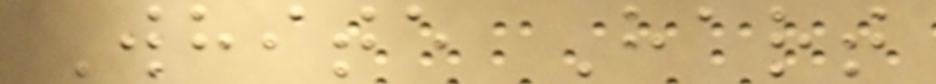White Hart
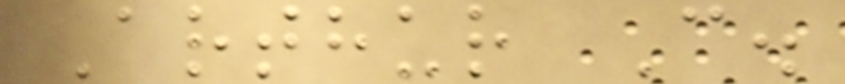Arthur C.
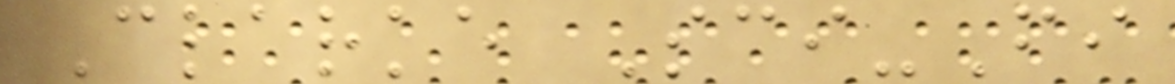Clarke Sci-Fi
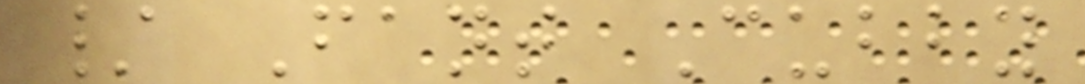/ Fant Cubby
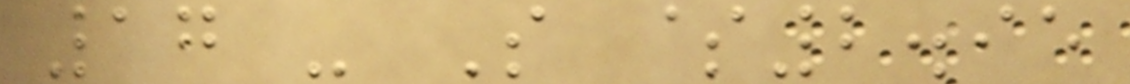17 - S $2.95
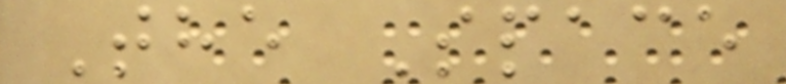The Space
